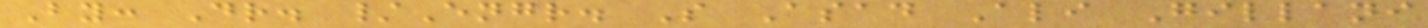By: Dr. /Engr. S Asad Ali Gillani
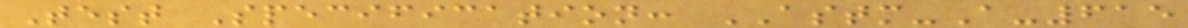Test Specification: ASTM-A-615
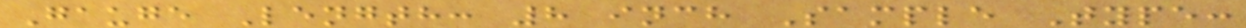Gauge Length: 8 inch Sample Type:
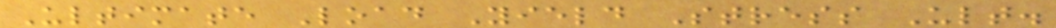Ultimate Load Yield Stress Ult.
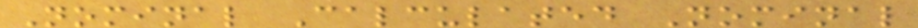Nominal Calculated Nominal
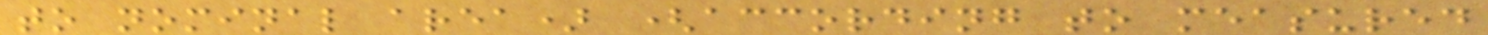to nominal area) (according to measured
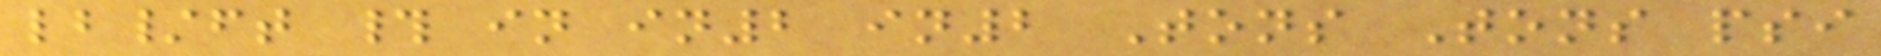lb/ft # in in2 in2 Tons Tons psi
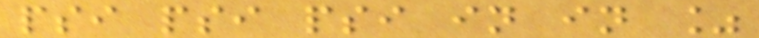psi psi psi in in %
